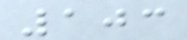103
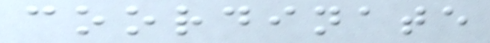coordinate
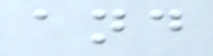and
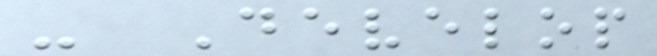- Develop
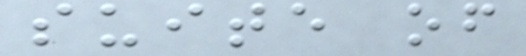suite of
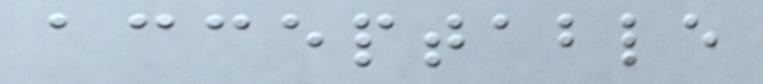acceptable
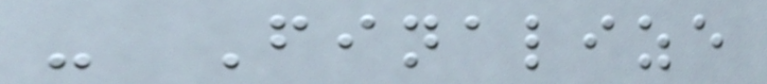- Finalize
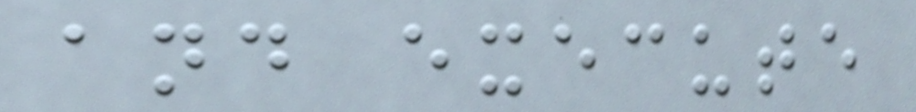and execute
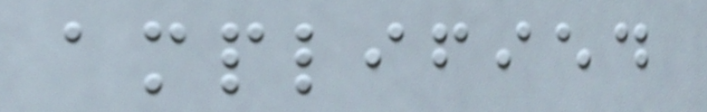amplified
